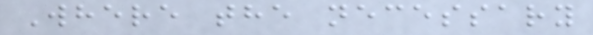Where the necessary
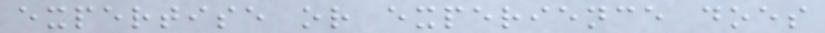expertise or experience does
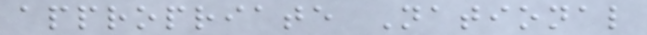appropriate National
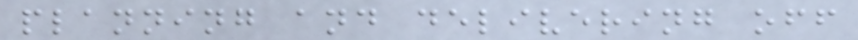planning and delivering off
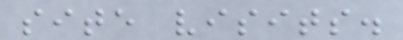site visits.
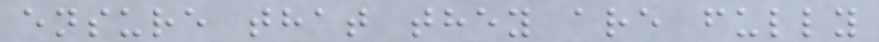ensure that they are fully
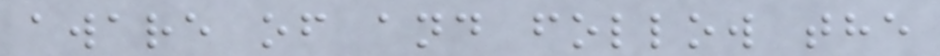aware of and follow the
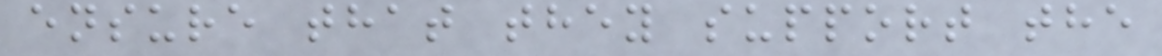ensure that they support the
